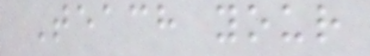Teach your
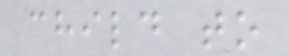child to
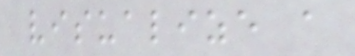visualize a
